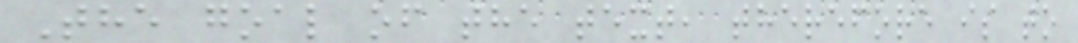The goal of the text, therefore is to
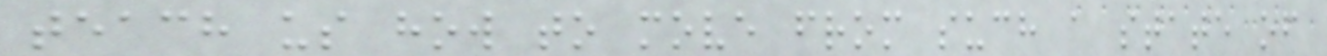teach us how to move from such a state of
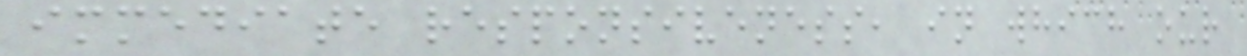immediate responsiveness, in which our
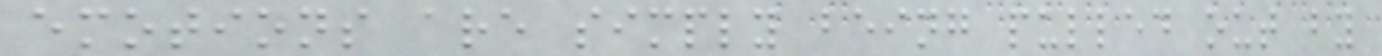emotions are simply being pulled out by
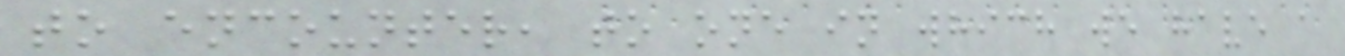to encounter, to one in which we have a
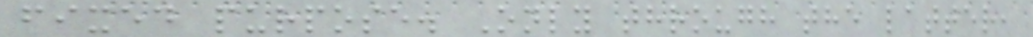fixed purpose. Only through the latter,
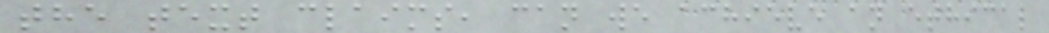the text claims, can we achieve an ethical
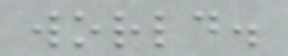world.
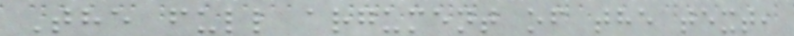The full argument of the text,
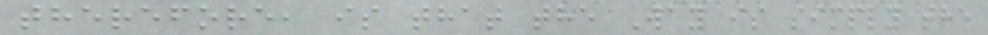therefore, is that the Way is simply the
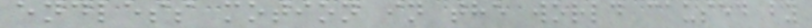endless motion in the world caused by
